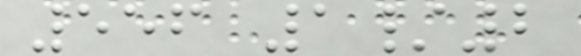556 1/2
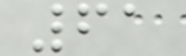61
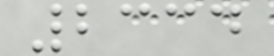2334
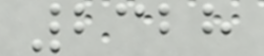2328
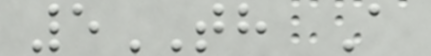5TH A
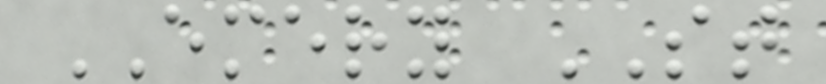EMERY ST
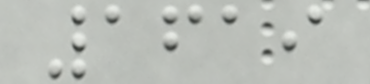1619
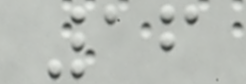16
